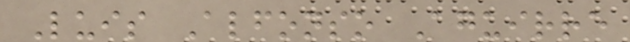Luis Alfonso Aguirre
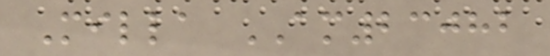Milla AM23082
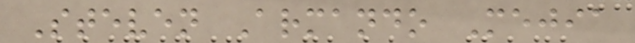Steven Armando Mejia
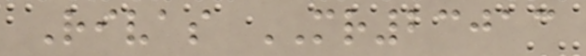Rivas MR23013
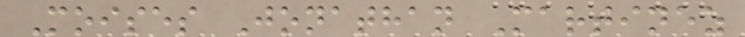Moises Jonathan Martinez
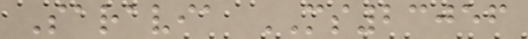Saravia MS23056
